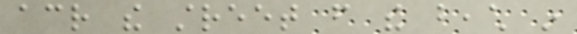across the street from the beach in
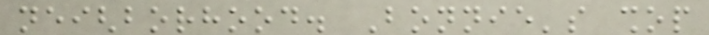neighborhood. Bonnie's shop
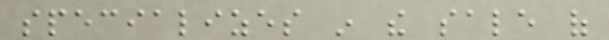specializes in the sale of
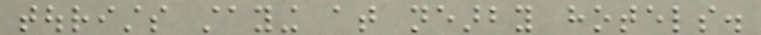tourists staying at nearby hotels.
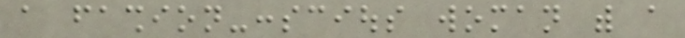a fashion-conscious woman with a
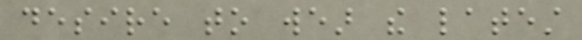desire to wear the latest
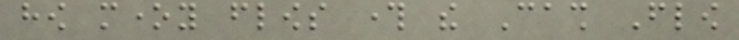how money flows through the Cash Flow
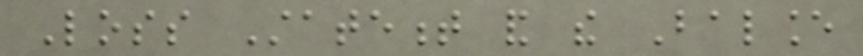Loss Statement and the Balance
